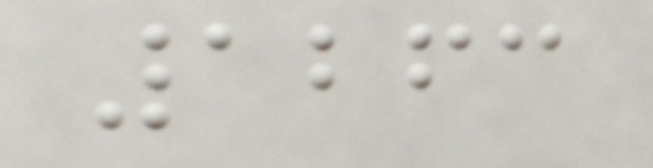1263
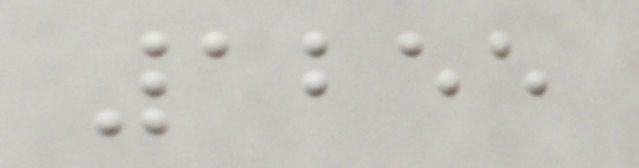1255
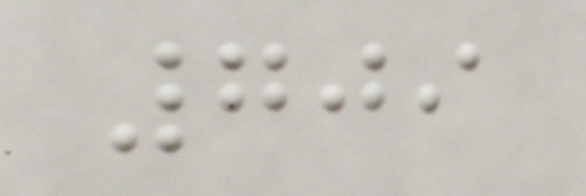709
